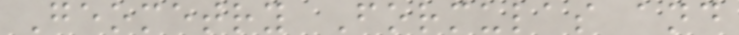Geometry Formulas and
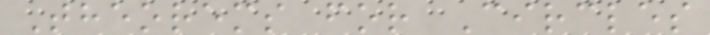Theorems for Circles
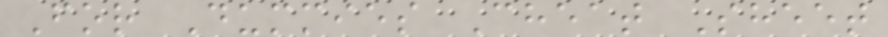For Dummies Cheat Sheet
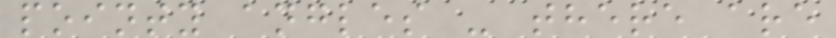pointy angles - there are
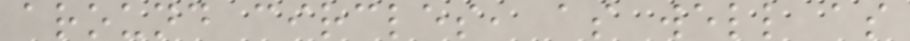around circles, as well as
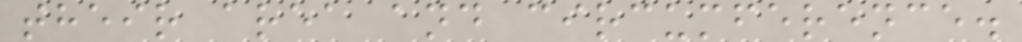their area and circumference.
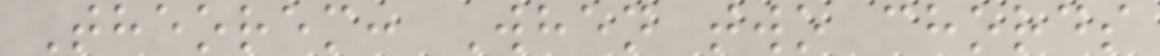Theorem: When two chords
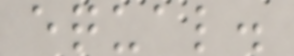equal.
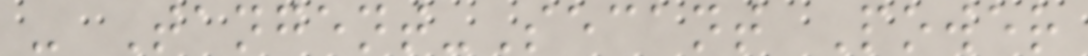- Tangent-Secant Power
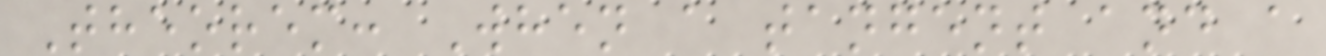Theorem: When a tangent and a
